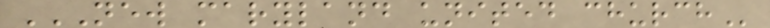NEW MARYLAND UNITED CHURCH
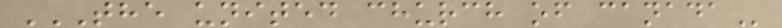THE UNITED CHURCH OF CANADA
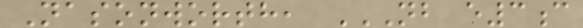Nasonworth, NB E3C
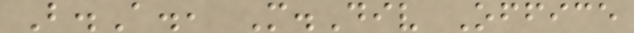B.A., M.Div Office
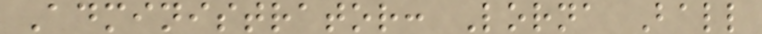Administrator: Lorna Ball
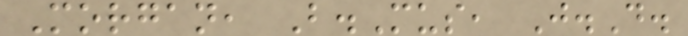Morgan, B.Mus, J.D.
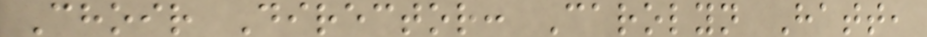Choir Director: Carolyn Hatt,
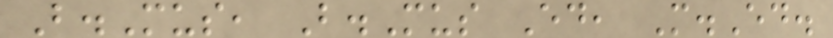B.Mus, B.Mus Ed, M.Ed.
